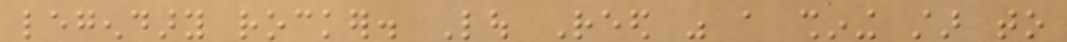legendary rocker. Lou Reed was a shining star to
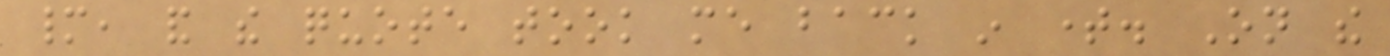many, and the quote took me back in time. On the
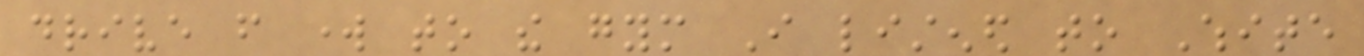drive from work to the gym I listened to White
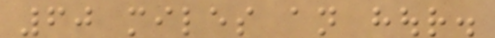60 miles an hour.
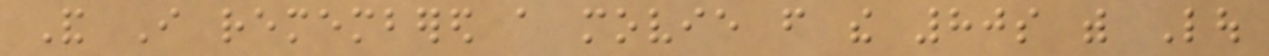And I remembered a movie from the 80s with Lou
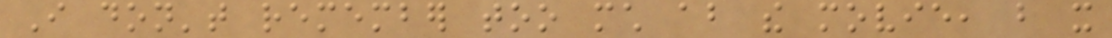I don't remember too much about the movie, but it
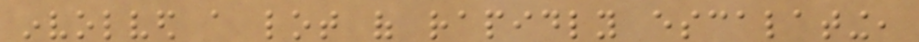involved a lot of rapidly escalating,
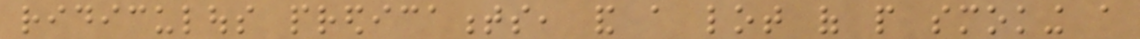ridiculous predicaments, and a lot of people smoking a
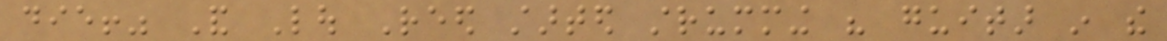die!" And Lou Reed started strumming his guitar in the
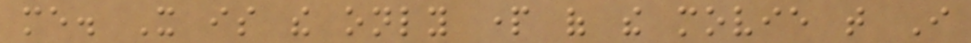me. It is the only part of the movie that I
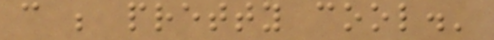can be pretty cool.'
